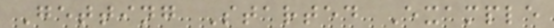Getting Started Example
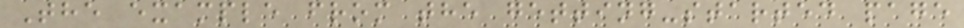The example from the getting-started page
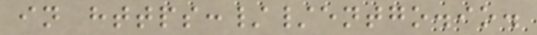in https://entgo.io.
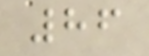86
